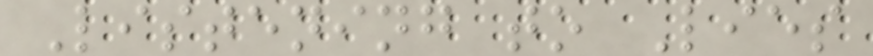Listening to Lies
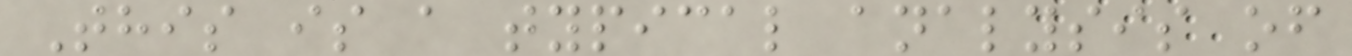This is a typical analysis of
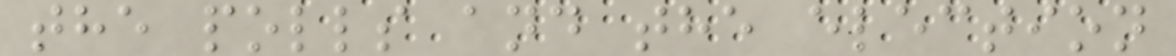the polls and the election
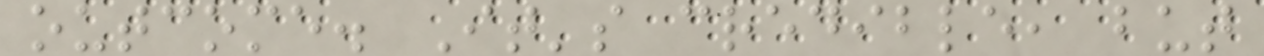outcome. It's credible, but
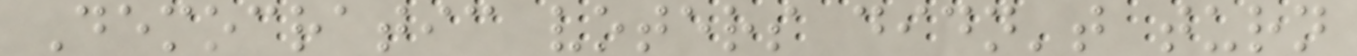Democratic voters didn't turn
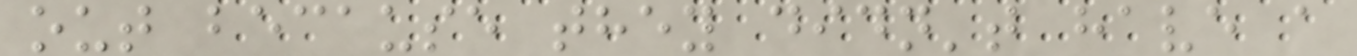out because they didn't have a
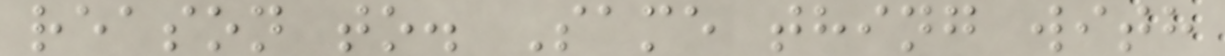reason to. Same thing with
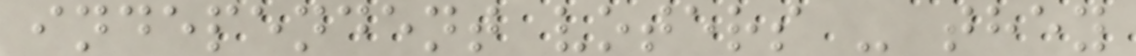independent voters - they
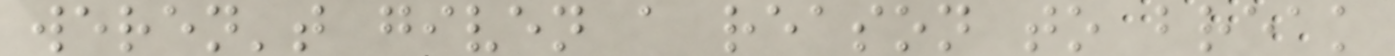weren't given a reason to break
